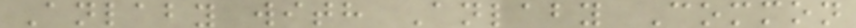Anlaby with Anlaby Common
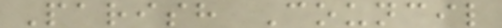Parish Council
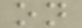on
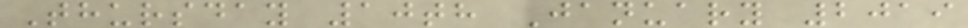Thursday 10th January 2019
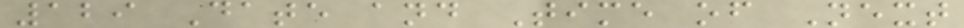129 Date and Time of Next
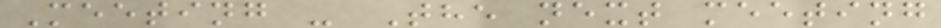Meeting - The next meeting
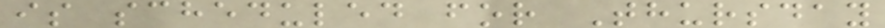is scheduled for Thursday
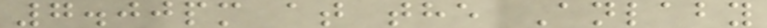7.00pm at the Anlaby
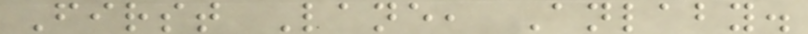First Lane, Anlaby.
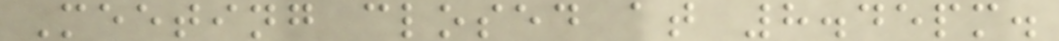Meeting closed at 8.45pm.
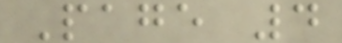Page 4
